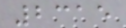2315
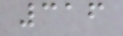316
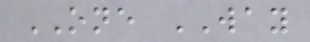ONE WAY
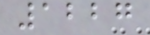1227
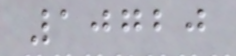10720
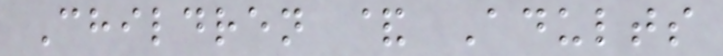Children & Adults
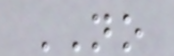NO
